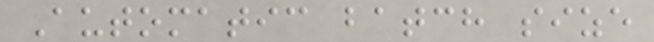Automatic batch size
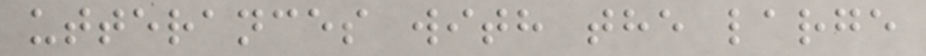utterances with the large
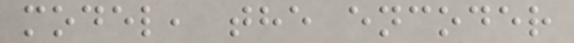model, the encoder
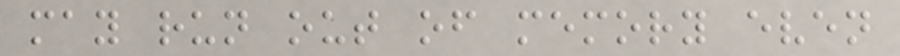may run out of memory even
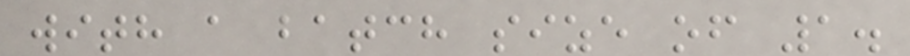with a batch size of 1.
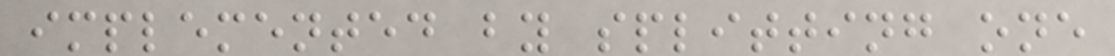implemented by splitting one
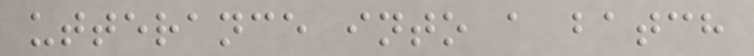utterance into a batch
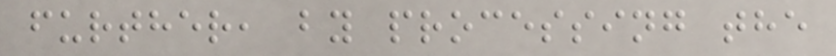further, by processing the
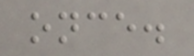once.
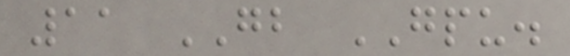11 GB GPU.
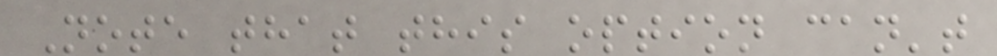Note that this option can't
